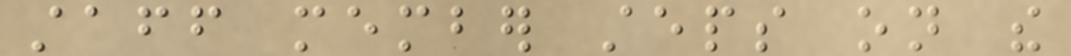staff member steps on the
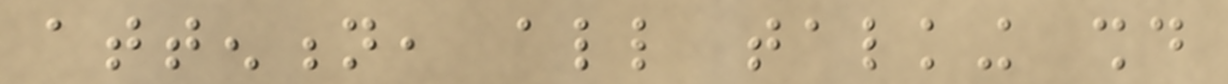attention, all talking should
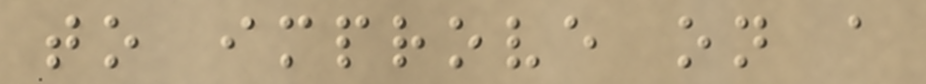to improve on a
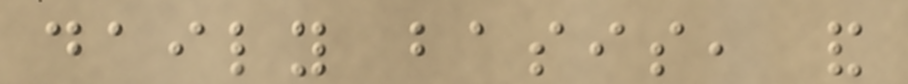daily basis, and
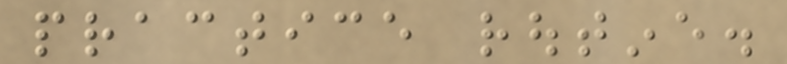practice routine.
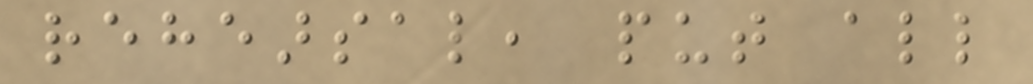rehearsal, put all
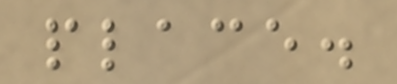place.
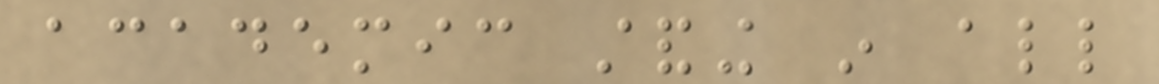academic standing in all
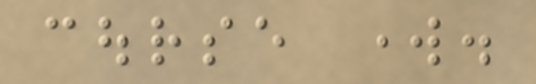course work.
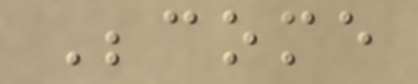Become
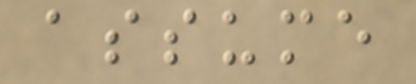assume
